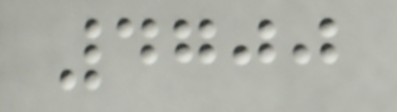4700
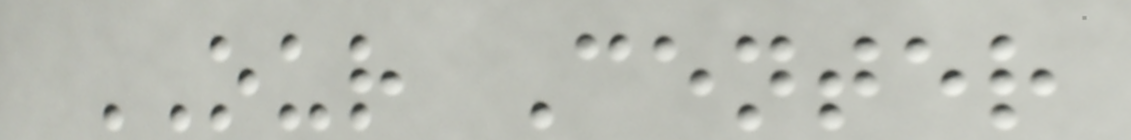OUR Center
